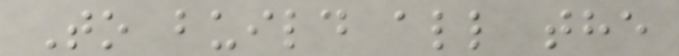To build all the
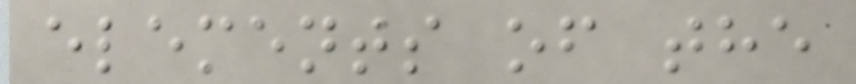elements of the
